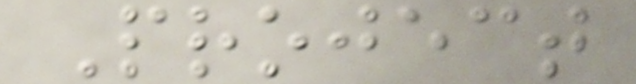Project
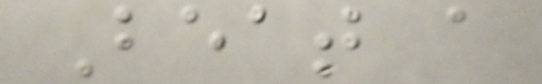Beat a
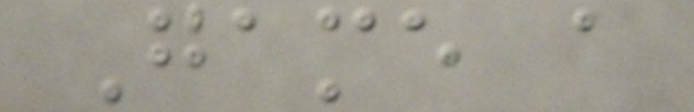Game a
